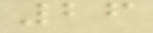26
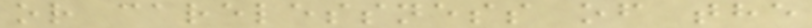or carelessness of the
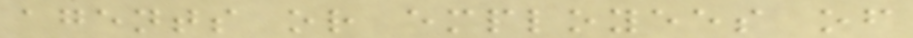agents or employees of
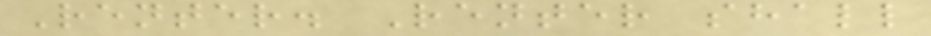Renter. Renter shall
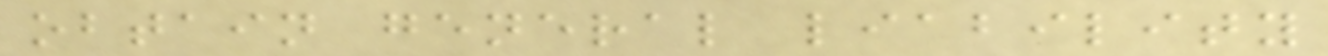obtain general liability
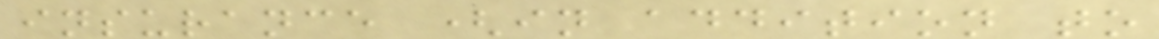insurance (in addition to
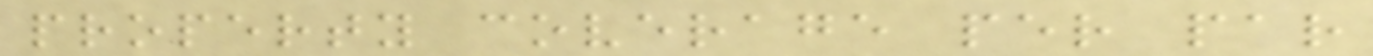property coverage per par
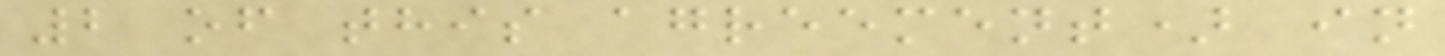2 of this agreement) in
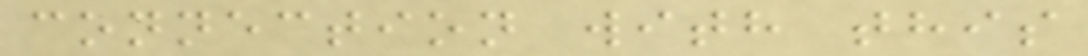connection with this
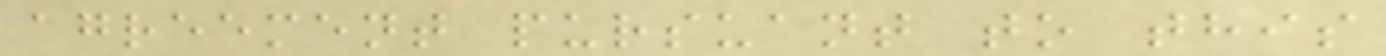agreement pursuant to this
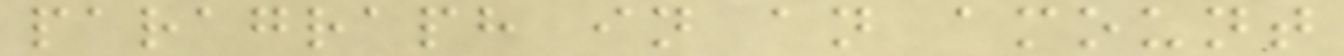paragraph in an amount
